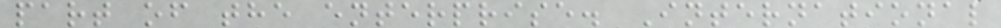part of the enterprise. International
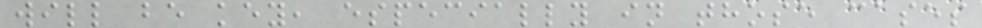will be key, especially in those cases
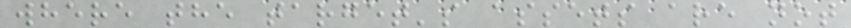where the target's assets are not
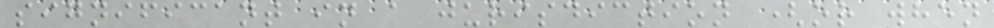significant in a jurisdiction (or when
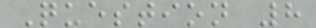Question 8
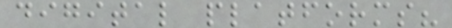digital platforms?
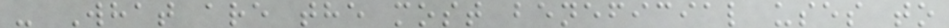- What are the most beneficial uses to
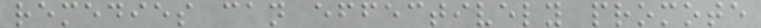remedies can effectively promote
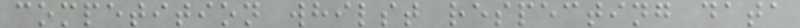competition whilst respecting data
